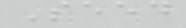Seed
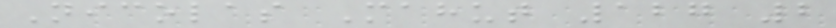Nicolas Mahut 127 2
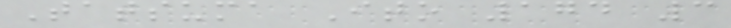Tatsuma Ito 174 3
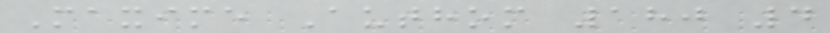Maxime Authom 180 4
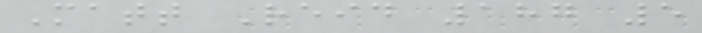Matt Reid 187 5
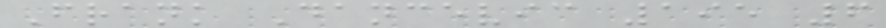Frank Dancevic 195 6
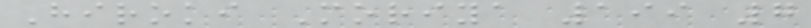Hiroki Moriya 199 7
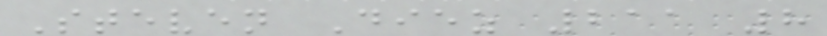Steven Diez 211 8
